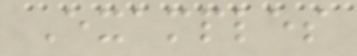Examples
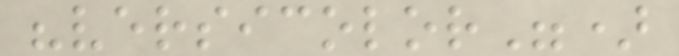"versicolor")
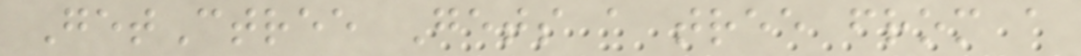GetCtree Gets a tree from a
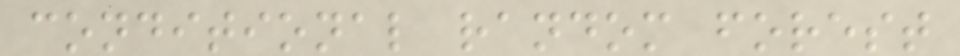conditional random forest
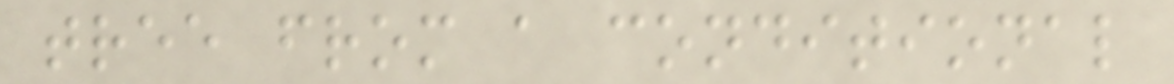tree from a conditional
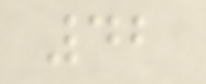42
